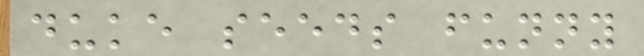duke seeds funny
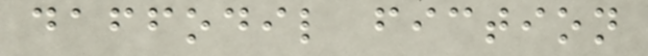daffodil fiction
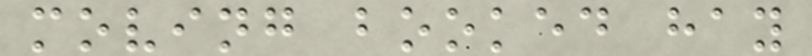moving booked hay
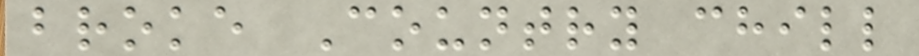broke Country chill
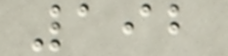192
